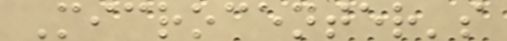Microcenter's
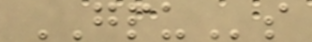GPUs
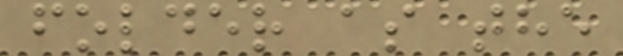folder as the
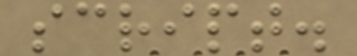script.
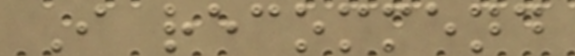I recommend
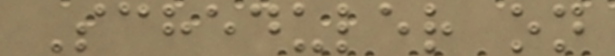Scheduler on
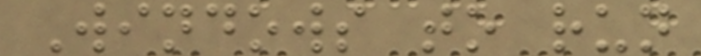Windows to run
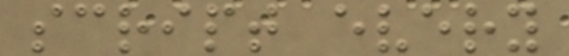script every
